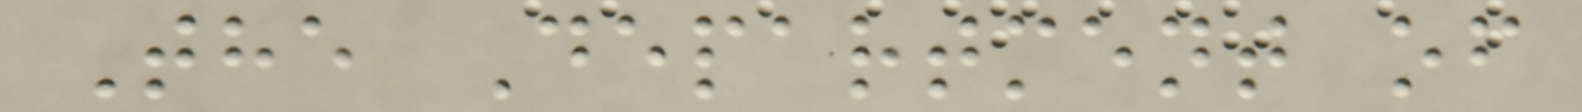The Department of
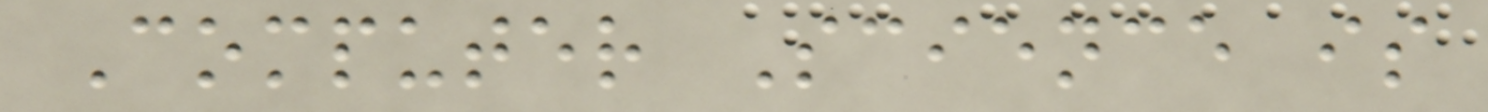Computer Science is
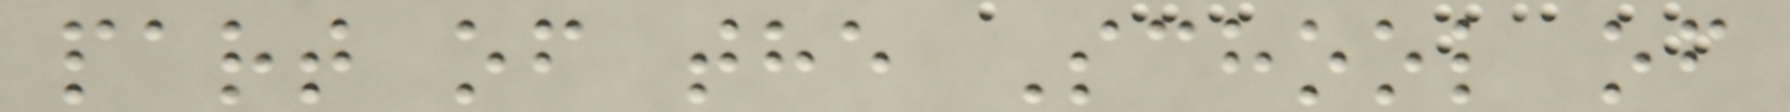part of the School of
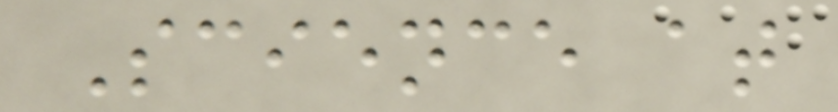Science at
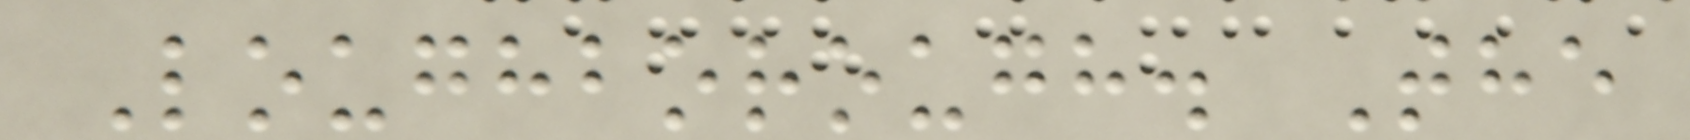Loughborough. The
